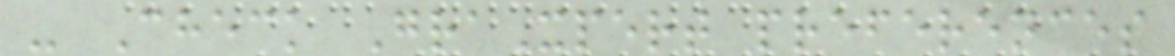- Check GraXpert preferences
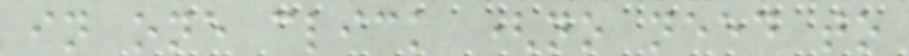in one click (no need to
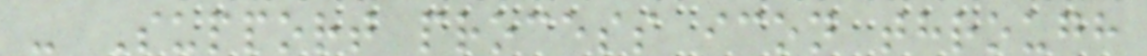- Support process icon through
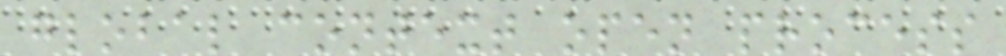global context open process
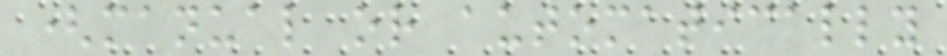(manual or automatically
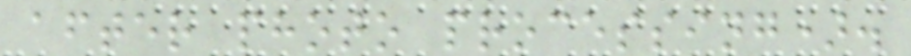after photo processing).
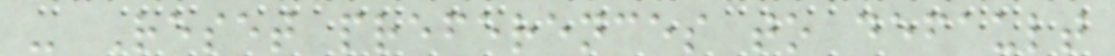- Reset preferences to default
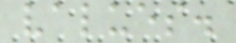values.
